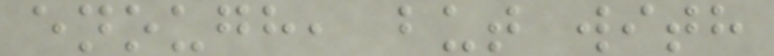enough, but with
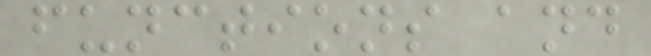functions and
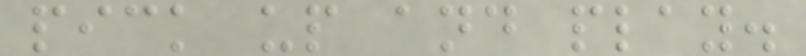pick up and play.
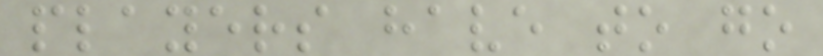players have to go
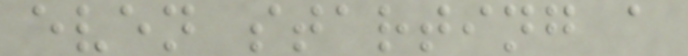even starting a
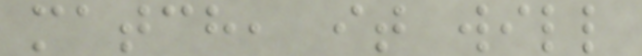match, it will
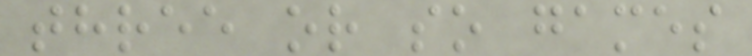three or so games
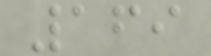169
